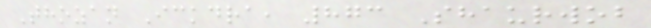Thozan Ickdra, 873 Shaurwob
